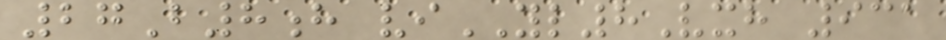27B8h viYL8Vxh 931
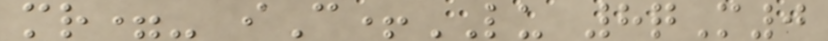mr=- iC+LU 8qM0
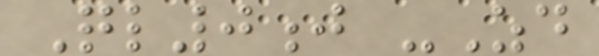Ql0j -Zd
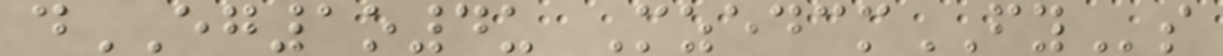dEG1o4u MzedcmFYs
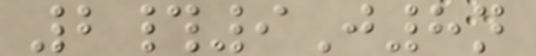2#9J8n
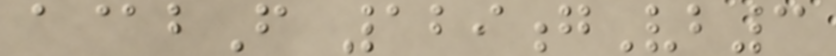a@bF 129gVb3
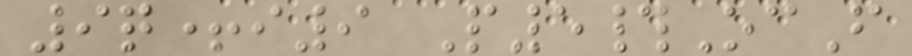9q+i9 P5#OcF
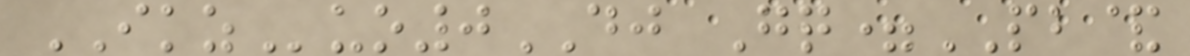IKZuo0DJ Gq=PB&
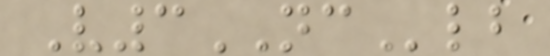V3NClb
